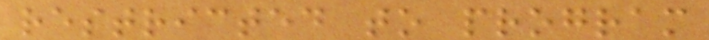restricted to program
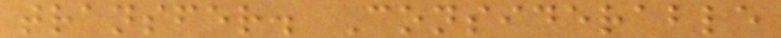transfer. Considerable
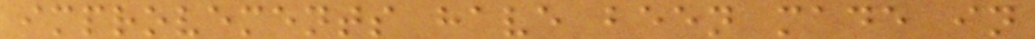improvements have been made in
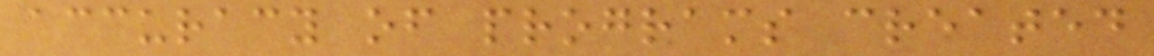accuracy of programs created
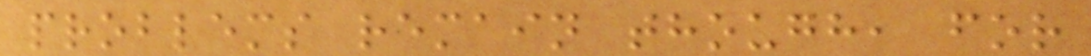problems remain though, for
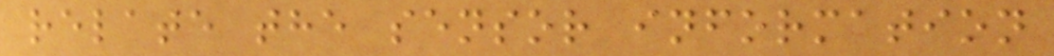relate the sensor information
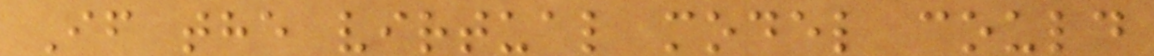If the virtual model could
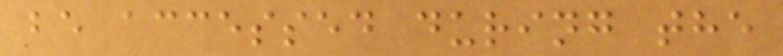be accessed during the
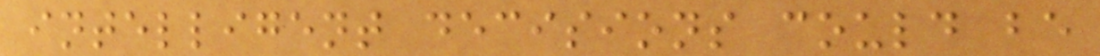intelligent decisions could be
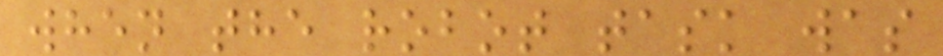when the robot task was
